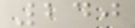240
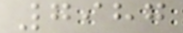7987
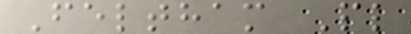Feltham Pl
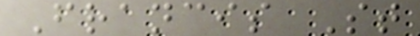Francis St
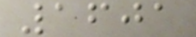1601
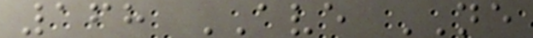168 AVE NE
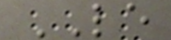LE
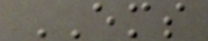EMS
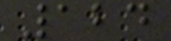124
